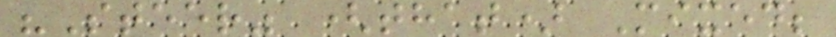"Steer" (that) Mixed;
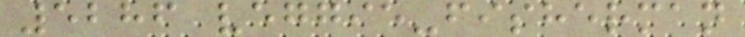5286 veggie-fisherman
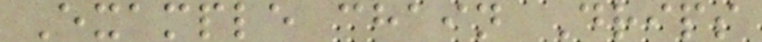Example chain Drips
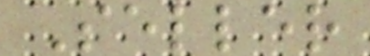Seller
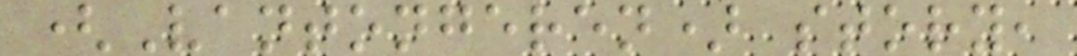(Vantongeren) story,
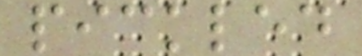pickled
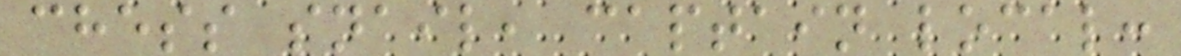chess snail, captain local:
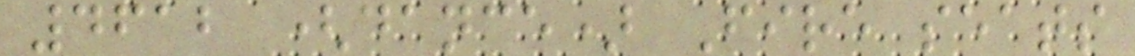4612 (dance) Fire seats
